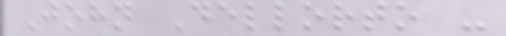John Dellorto -
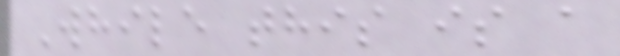While this is a
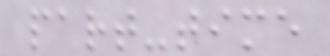part-time
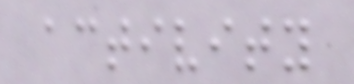activity
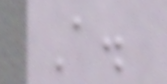A.
